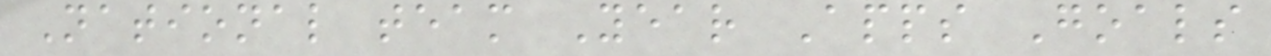National team Year Apps Goals
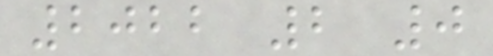2022 2 0
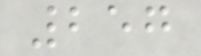257
